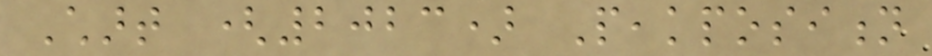Chart (2023) Peakposition
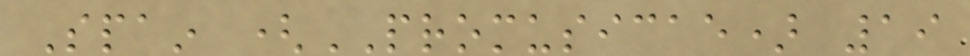Spain (PROMUSICAE) 19
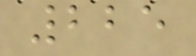225
